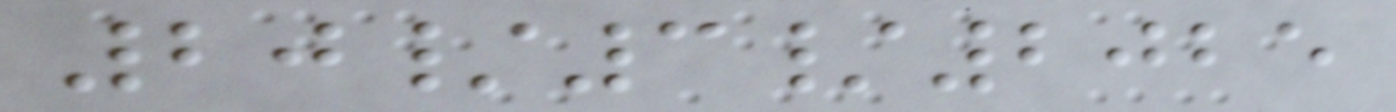20/3/2025
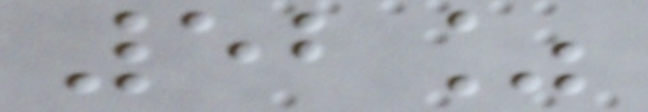52%
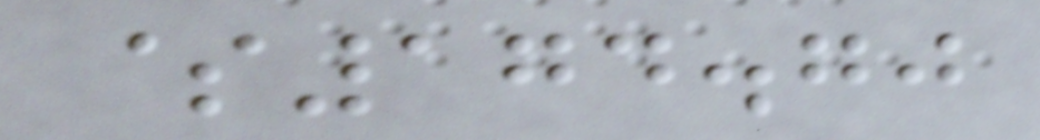$174.70
